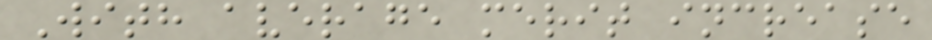With average merit increase
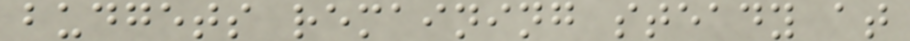budgets remaining steady at
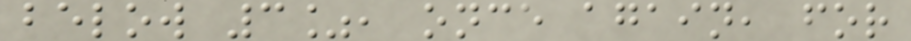below 3%, once again, for
